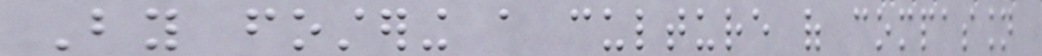By fostering a culture of compassion
